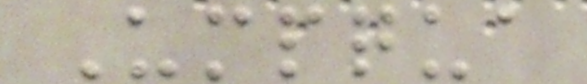Umpqua
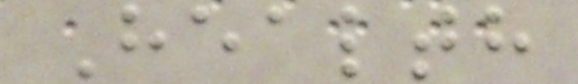Health
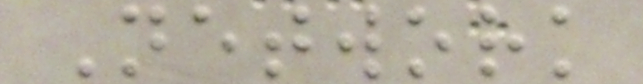Network
